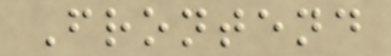Frontend
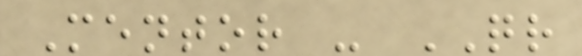Mentor - QR
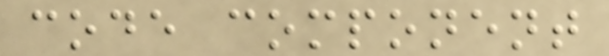code component
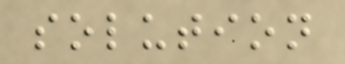solution
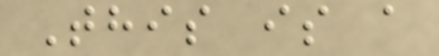This is a
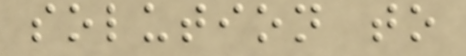solution to
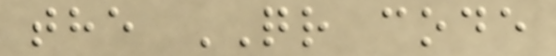the QR code
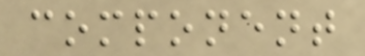component
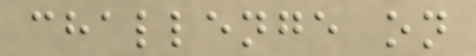challenge on
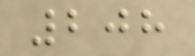208
